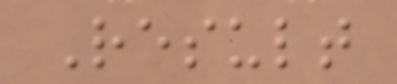Result
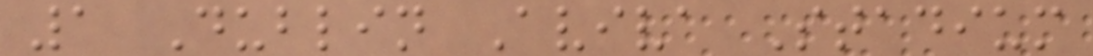1 Dublin Aviva Stadium
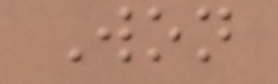Won
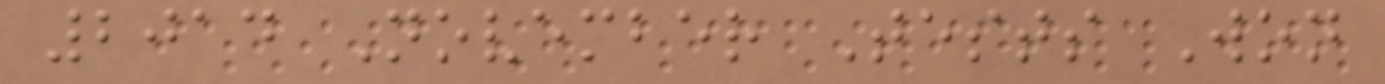2014 November Tests Won
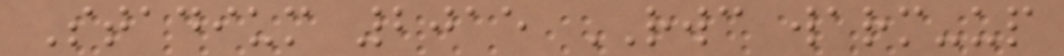Stadium 2015 RWC warm-up
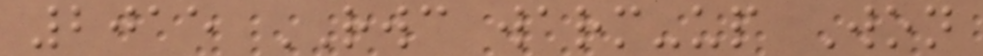2015 RWC warm-up Won
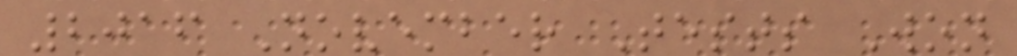2016 November Tests Won
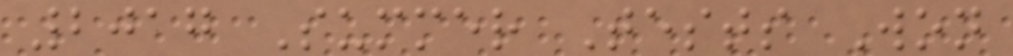2017 Summer Tests Won
